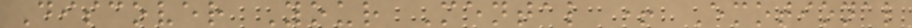Discover Your Mental + Emotional
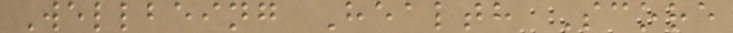Wellbeing Health Score
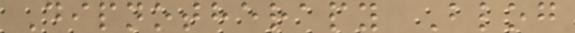Dipnotherapy Blog
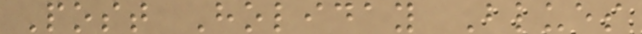Post Holiday Blues
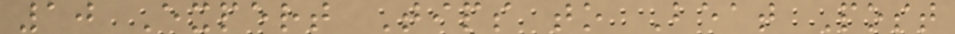10 Expert Tips to Beat Post
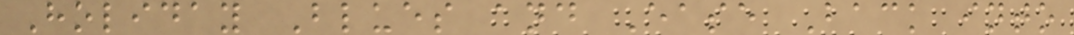Holiday Blues and Ease Back into
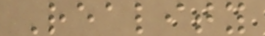Reality
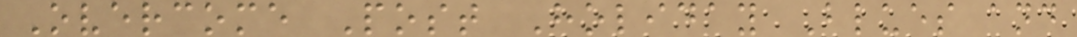Overcome Post Holiday Blues and
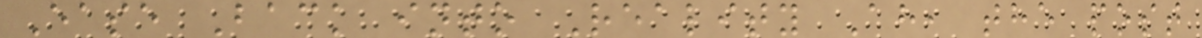Ease Back into Reality Ah, the post
